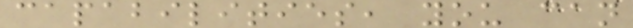capabilities, you can
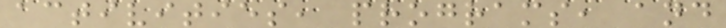activities, programs, and
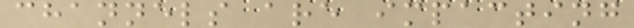channels are impacting
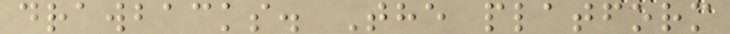drawbacks. The platform
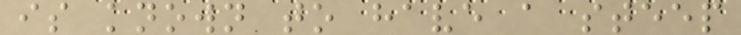is known to have a steep
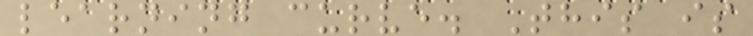learning curve. This is
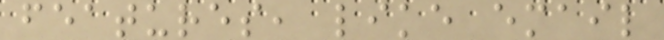features, like email
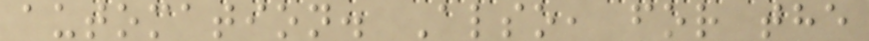automation. Also, for the
